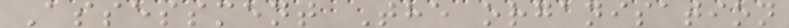Assessment The organisation
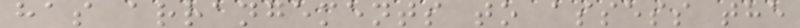has arrangements to assess the
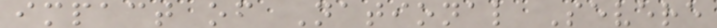impact of National Severe
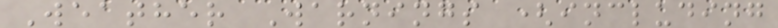Weather Warnings (including
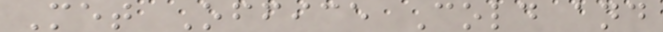Met Office Cold and
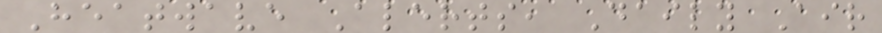Heatwave Alerts, Daily Air
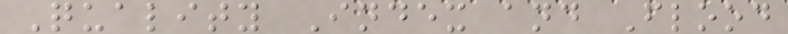Quality Index and Flood
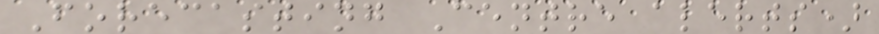Forecasting Centre alerts)
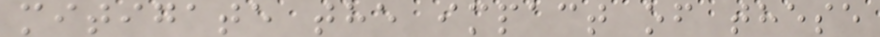mitigate the impact of these
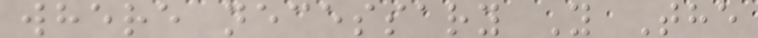where necessary Y The
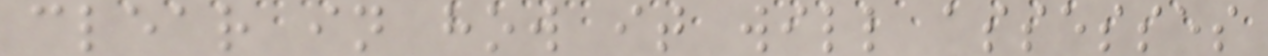clear in how it will assesses
